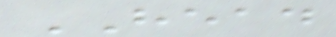HEAD
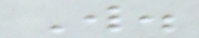W.
